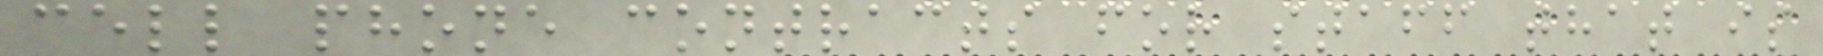cell phone contracts for staff that is
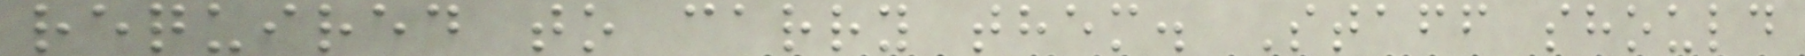required to carry them. Staff should
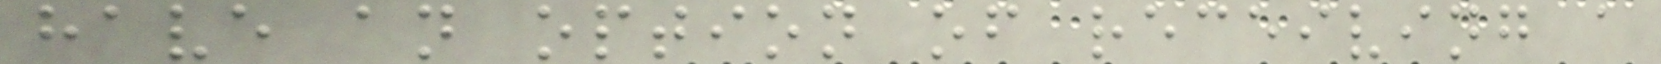have an option of receiving a
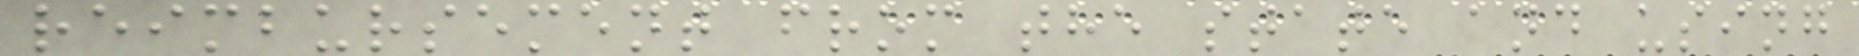reimbursement from the state and using
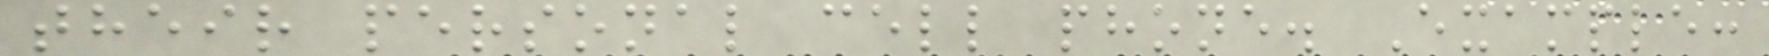their personal cell phone. Example:
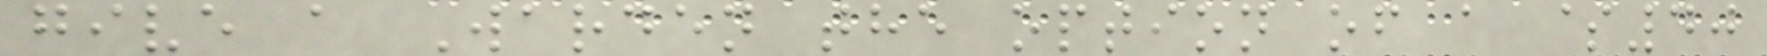give a Warden the option of a $40
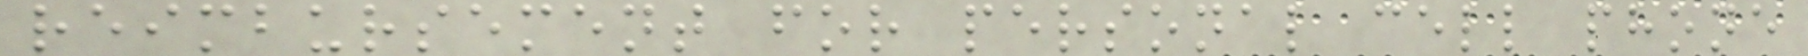reimbursement for personal cell phone
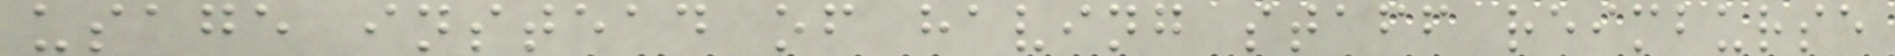usage instead of having staff reimburse
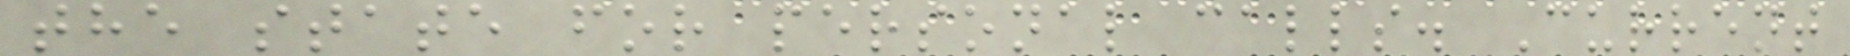the state for personal calls. Current
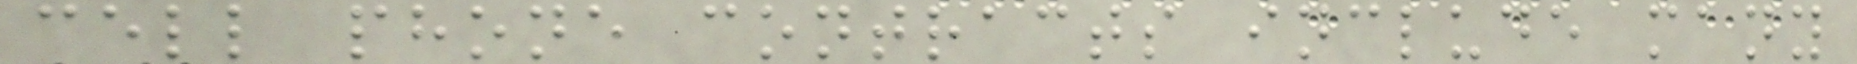cell phone contracts include many
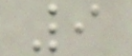9
